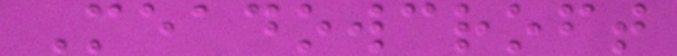Meadowcroft
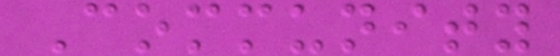Community
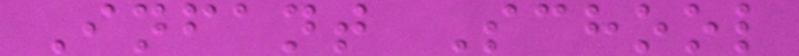Infant School
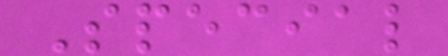Special
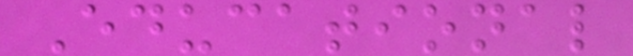Educational
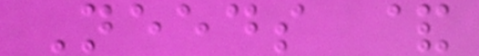Needs &
